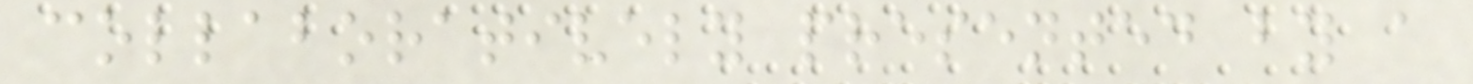collaboratively presented by a
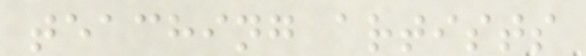teaching artists
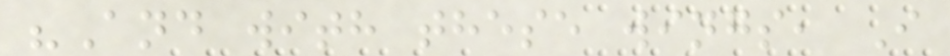"And with these wings, I
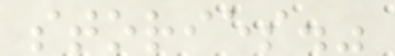stories."
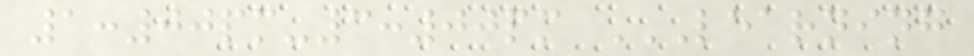1:00pm-3:00pm LEARNING
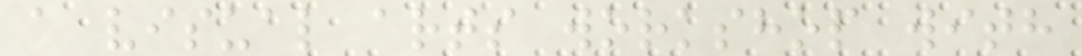a visual arts workshop with
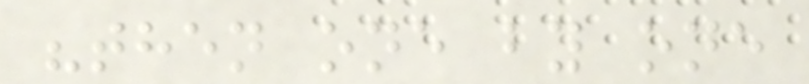"then one by one
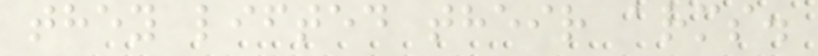they lifted their arms.
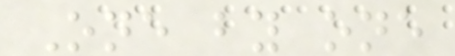One by one
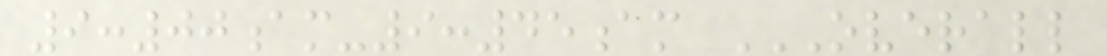9:00am-9:45am OVERALL
